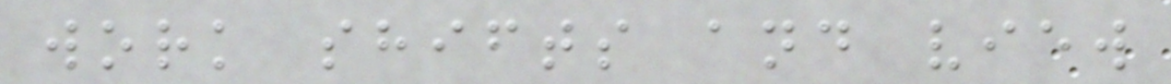work shifts and view
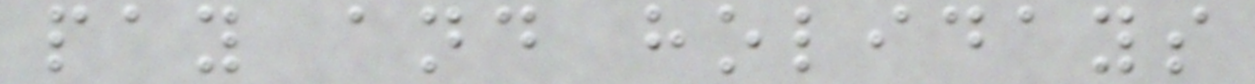pay and holidays
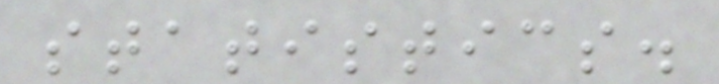statistics.
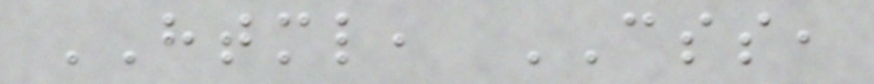HTML, CSS,
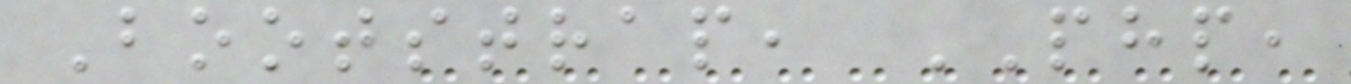Bootstrap, PHP,
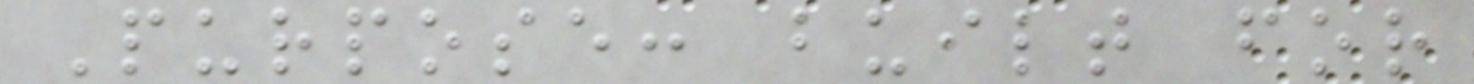Purpose: built for
